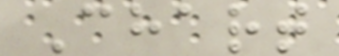Chart
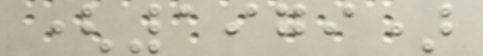(1979)
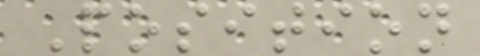Position
